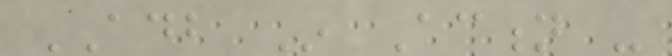ADB In Action -
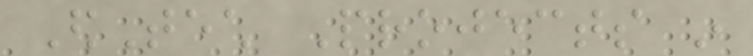EdTech Projects in
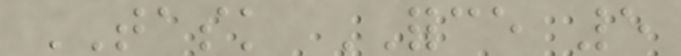TASK FORCE 5
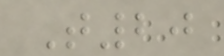T20
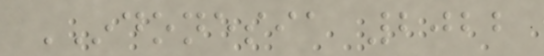INDONESIA 2022
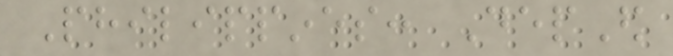Philippines: DepEd
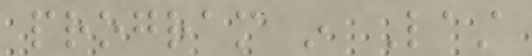program in Last
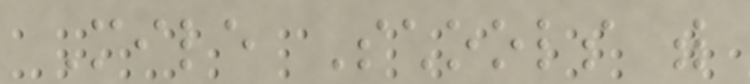Mile Schools with
